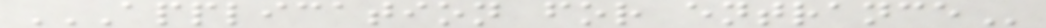APPLICATION FOR ENTRANCE
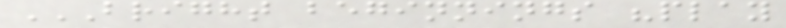BRIGHT BEGINNINGS "PLAY
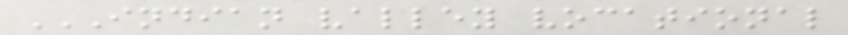INDIAN VALLEY VOCATIONAL
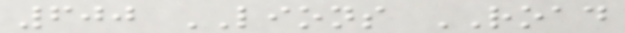600 LIONS ROAD
